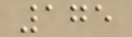175
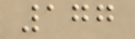177
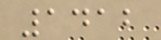1412
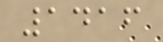1416
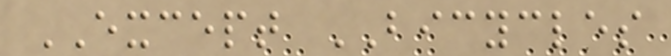EXCEPT BICYCLES
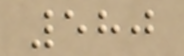580
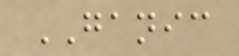GANIC
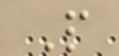P
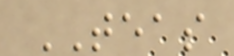TEAS
